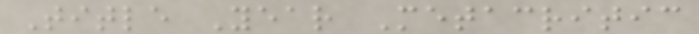Title Year Metacritic
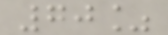70%
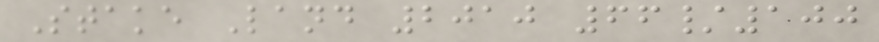Stake Land 2010 66/100
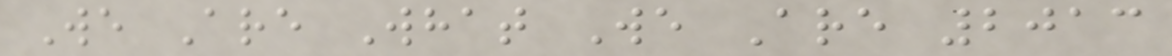We Are What We Are 2013
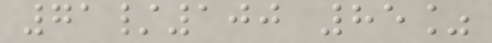71/100 85%
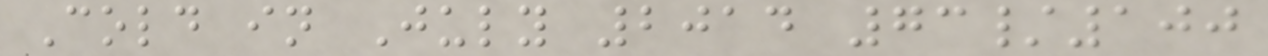Cold in July 2014 73/100
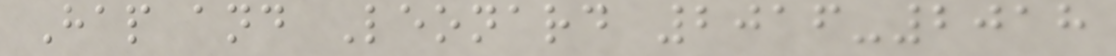Hap and Leonard 2016-2018
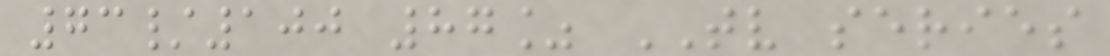73/100 87% TV series
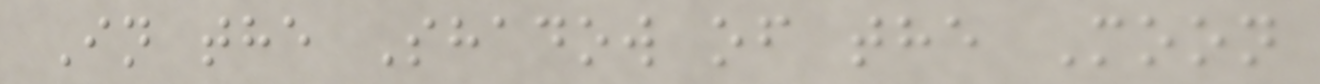In the Shadow of the Moon
